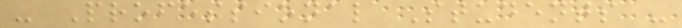- Professional Students -
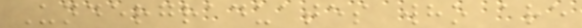Undergraduates who are
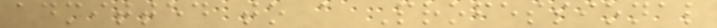admitted to a Professional
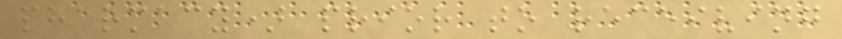pharmacy) prior to receiving
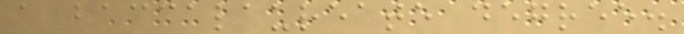a baccalaureate degree.
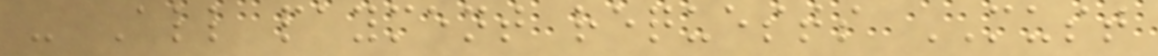- All payment requests MUST
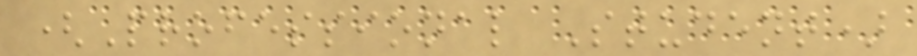(Professional Student)
